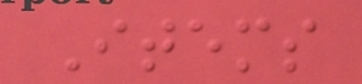Items
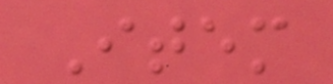Item
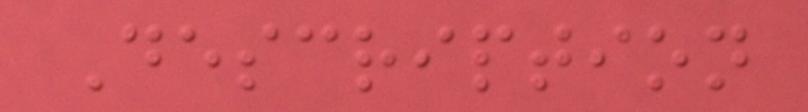Description
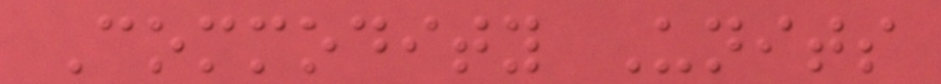Commodity Units
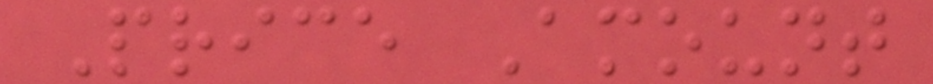Price Amount
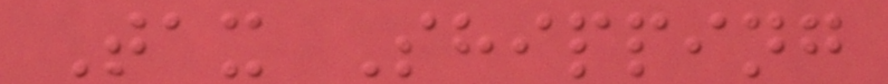Tax Shipping
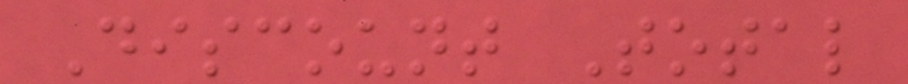Discount Total
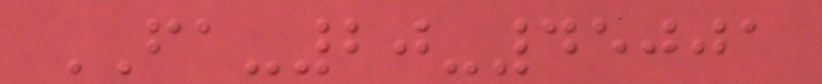FA-20-45001
